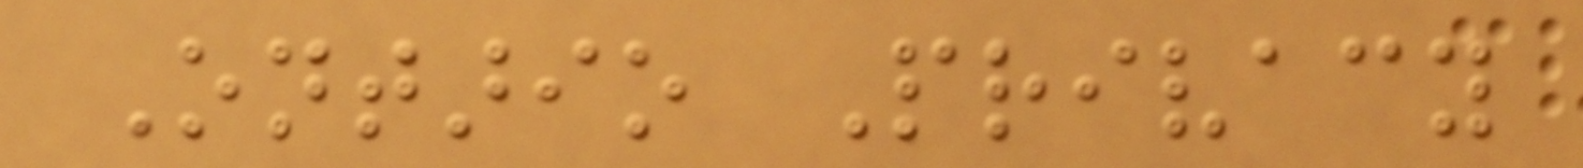Ontario Privacy
